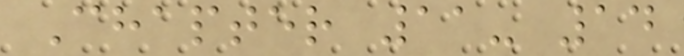Chapter 11- 14
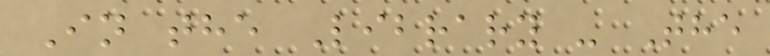In the Library - The
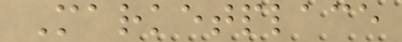Marketplace
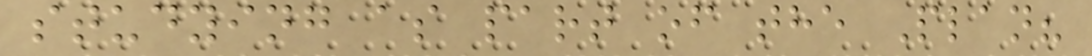studying as part of the Plan?
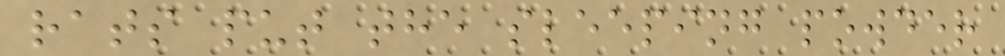rats put the sleeping powder
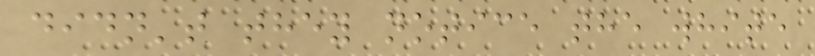didn't they notice the white
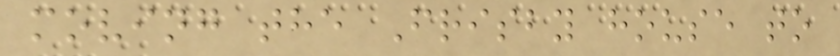moving the Frisby house to
